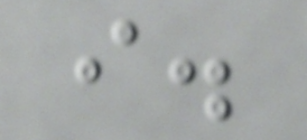i.
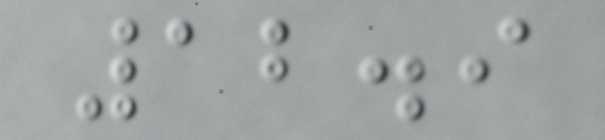12.9
